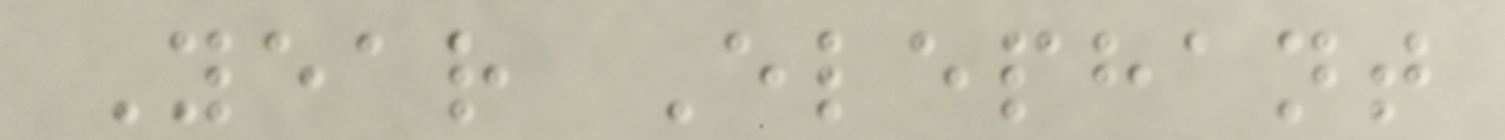Year Elephant
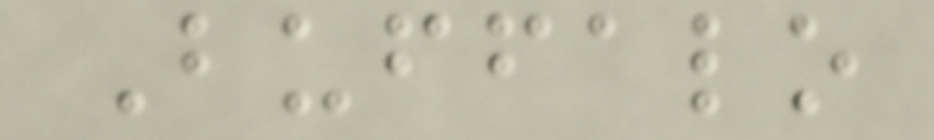Buffalo
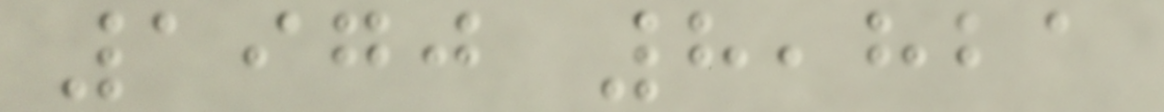1970 8,821
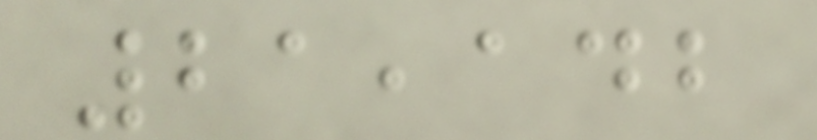21,142
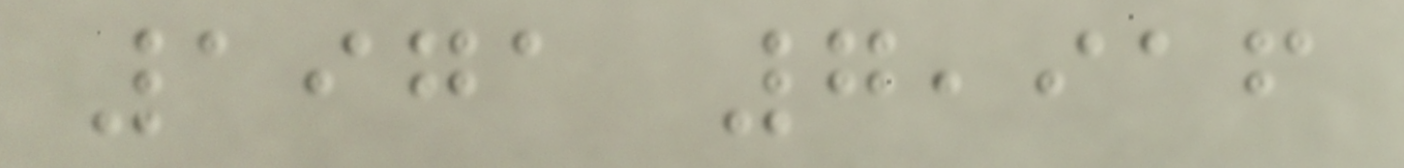1971 7,916
